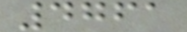4761
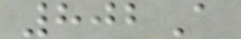802A
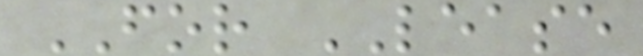FOR LEASE
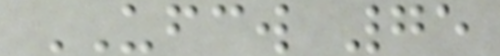UFCW 75
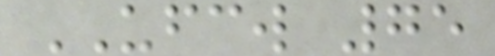UFCW 75
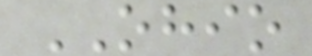OHIO
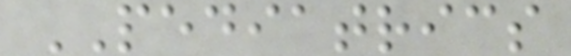PEDIATRICS
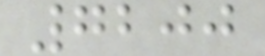7200
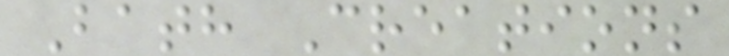Bath Creations
